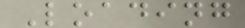Loading
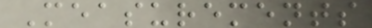Measurements
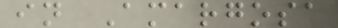in Amargosa
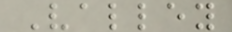Valley
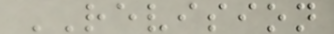REVISION
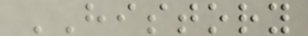HISTORY
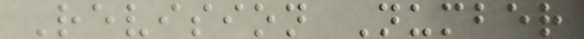Revision Number
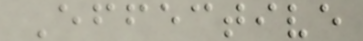Effective
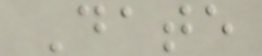Date
